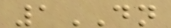1DN
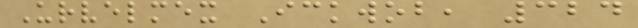Urvelmex Ickwob, 324
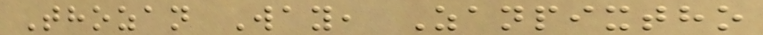Thozan Way, Zanpixtho
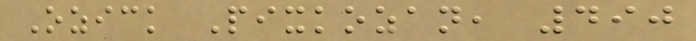Ozick Pixkozan, 490
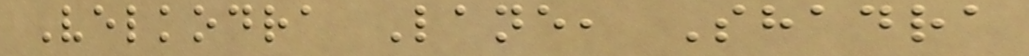Velkodra Lane, Shadra
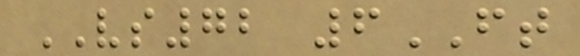VS72 6FT
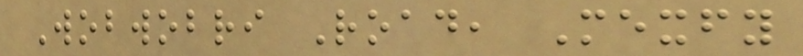Wobwobri Road, Mexfy
